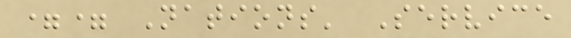== Nations' Service
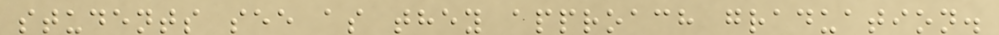students see as they approach graduation.
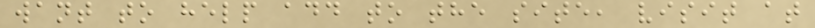want to help add to the site, visit at
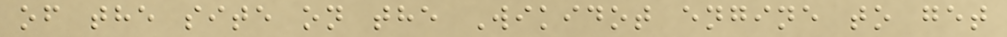of the site on the Wikidot engine to get
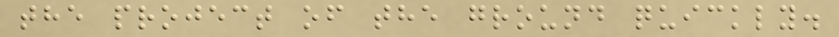the project of the ground quickly.
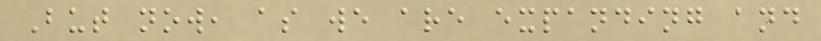But now, as we are expanding and
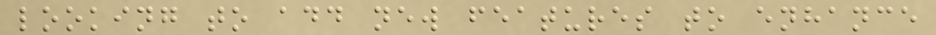looking to add new features to enhance
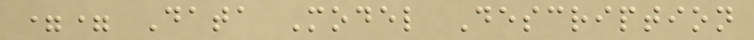== Data Model Description
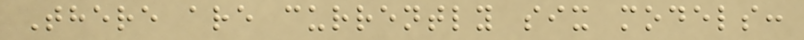There are currently six models:
